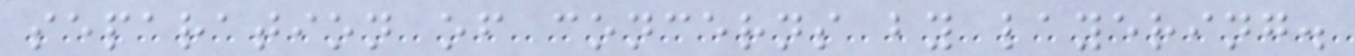separation of concerns by layering.
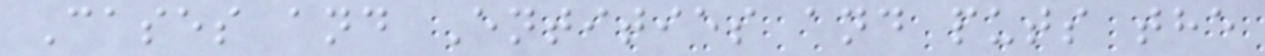Cases and Entities and puts the
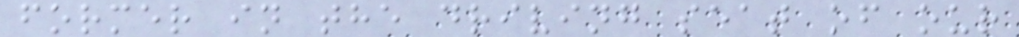former in the driving seat of our
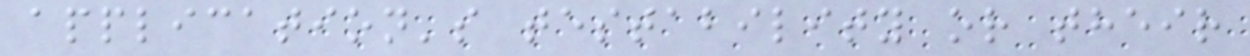application's testability or their
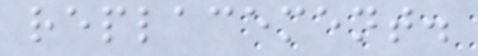replacement.
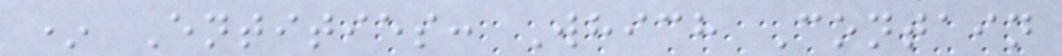* Entities: Which Contain
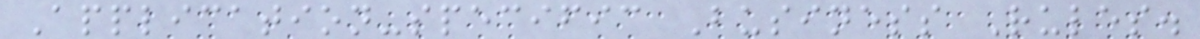Application-specific Business Rules.
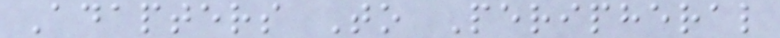Adapters To Peripheral
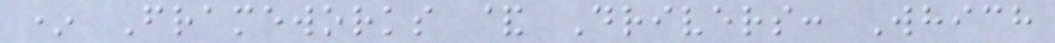* Frameworks & Drivers: Which
